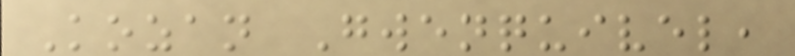Kozan Gwenquivel,
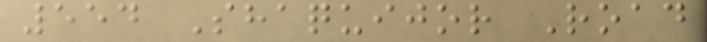554 Shaquijor Road
